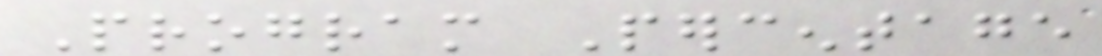Program Percentage
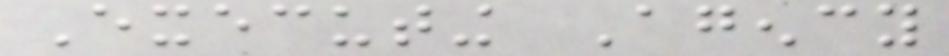Executing Agency
